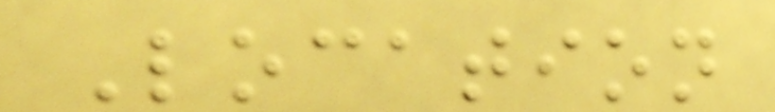Location
